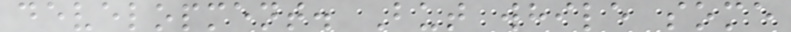development. But while some
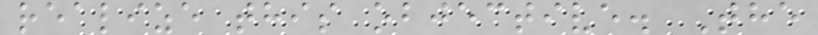realize this objective. The
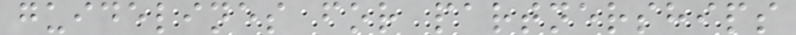guidelines for partnerships
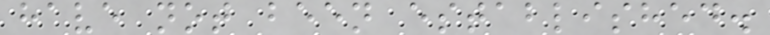have not been established.
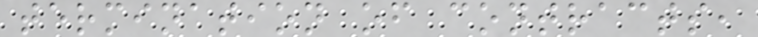termination of contracts,
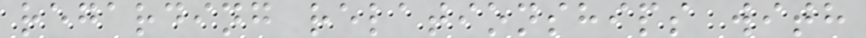regarding relationships with
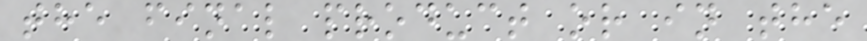the final product or in the
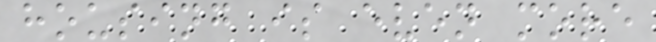housing is even more
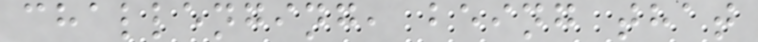challenging, being that
